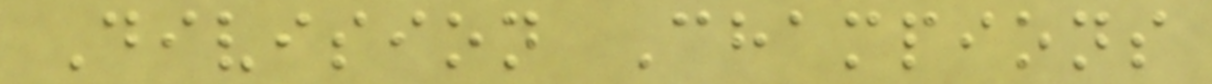Division Champions
